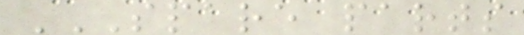SPARE PARTS
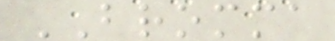BROMMA
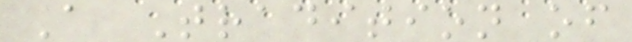A Tradition of
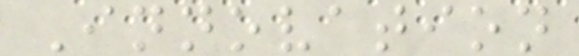Innovation
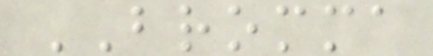BROMMA
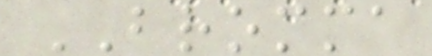BROMMA
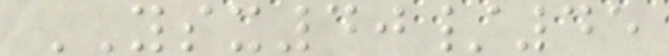YSX40/45
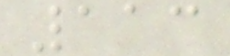113
